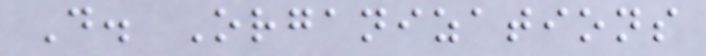D. Organizations
